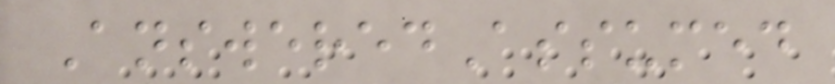AnsweredAssumed
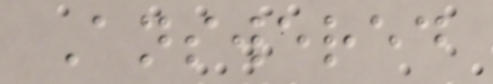Answered
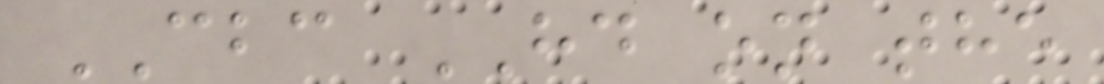CBC HD on the
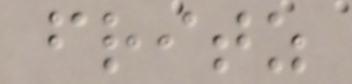fritz
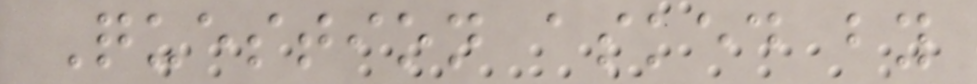Question asked by
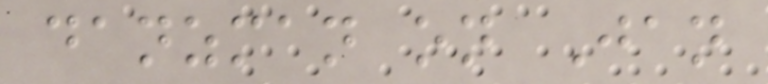danzman on Jan
